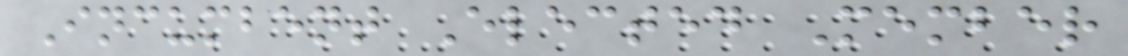Incumbent Elected Member
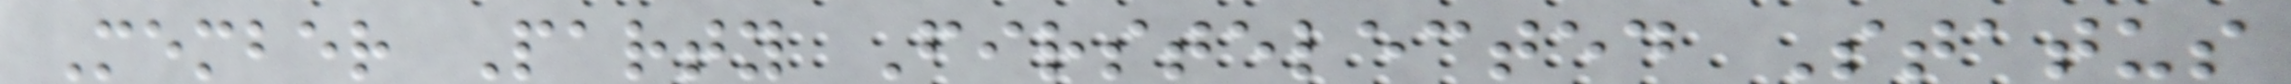Member Party Firstelected Status
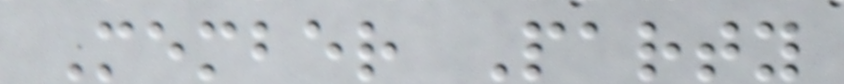Member Party
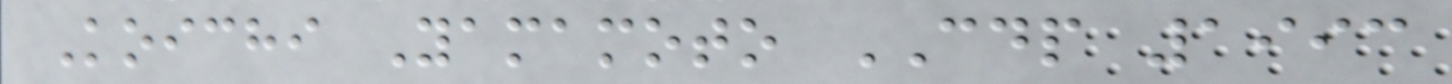Koichi Yamamoto CDP 1993
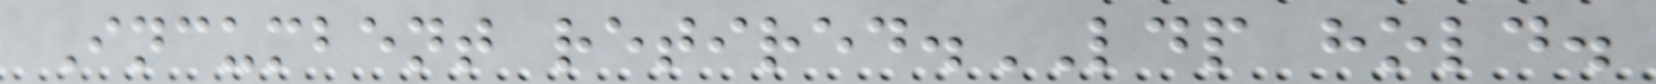Incumbent retired.LDP hold.
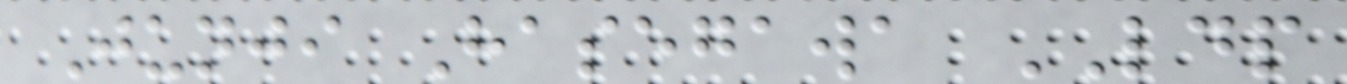Junji Hasegawa LDP
